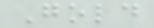Gold
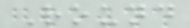Round
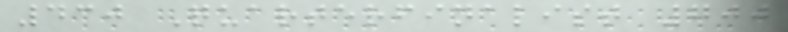430 Quarterfinalist 700
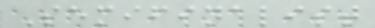Semifinalist
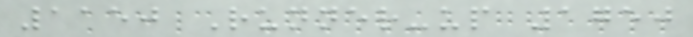1150 Runner-up 1750
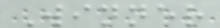Winner
